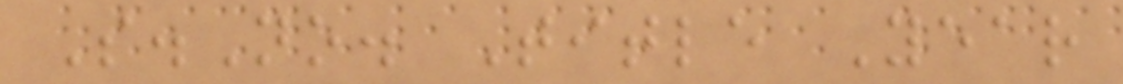S.No. Title Year
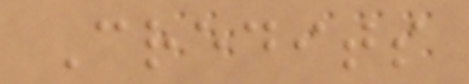Credits
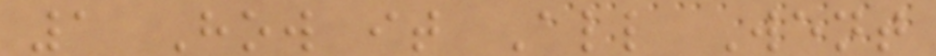1 How it All Went
